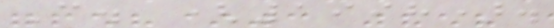C. (1998).
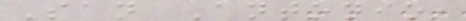San Antonio,
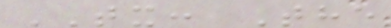TX: The
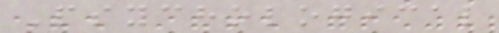Psychological
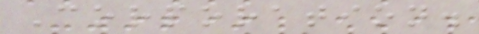Corporation.
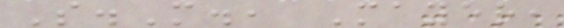S.M., Mayer,
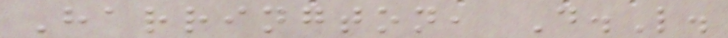Harrington, D.L.
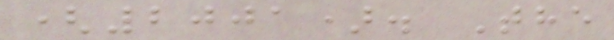(2001). The
